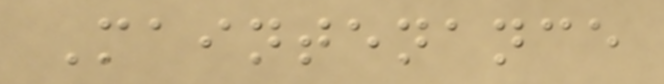Maintenance
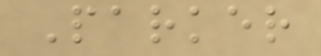Parker
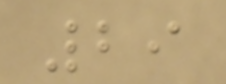29
